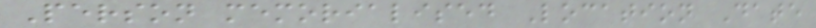Person memorialised Location Date
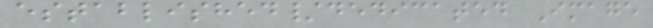established/dedicated Image
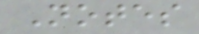Notes
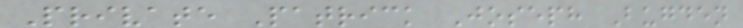Private Patrick Joseph Bugden
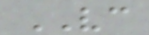VC
